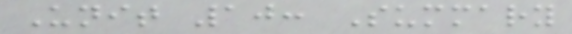Unit 10: Summary
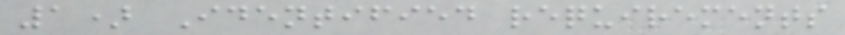1) Identified requirements
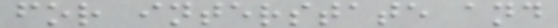for interstate and
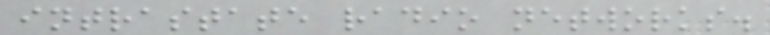intrastate radio networks.
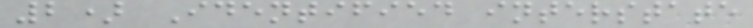2) Identified interstate
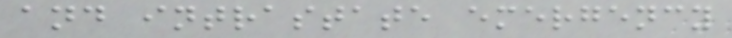and intrastate emergency
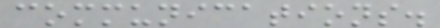communications.
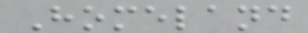Homeland
